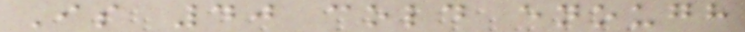Is 40 cold enough
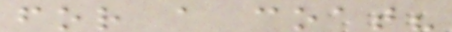for a coat?
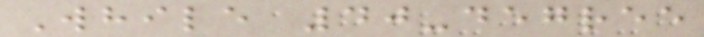While 40-degree
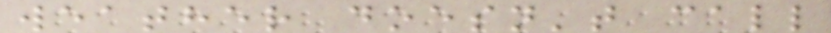weather doesn't call
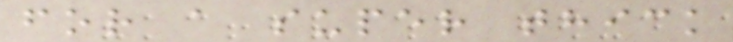for a super thick
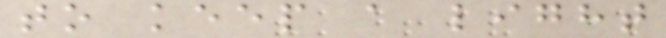to keep a light
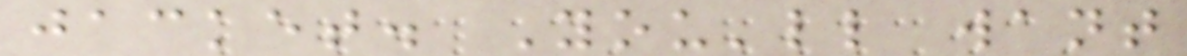jacket. You'll want
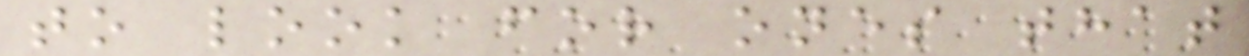to look for ones that
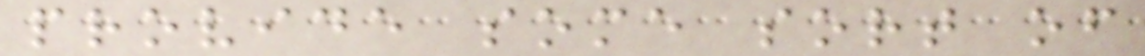provide some sort of
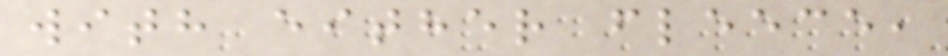with either fleece,
